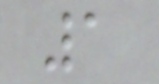1
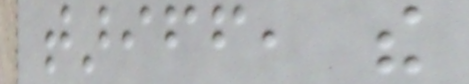tariff, the
